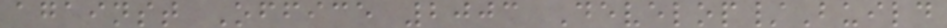against Office 2003 Develop/Build
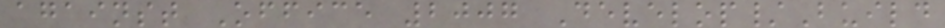against Office 2007 Develop/Build
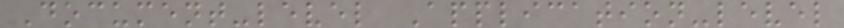Document-level Application-level
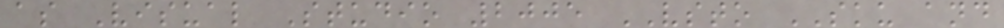as Visual Studio 2005 VSTO SKU and
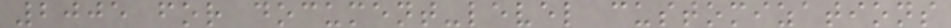2005 for document-level customizations
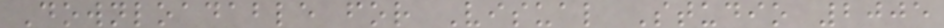Downloadable for Visual Studio 2005
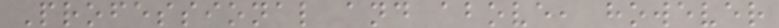Professional and above, however
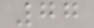77
